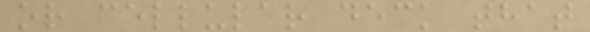or cellular deck that
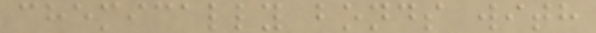chemically bonds with
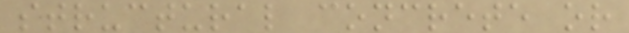structural concrete or
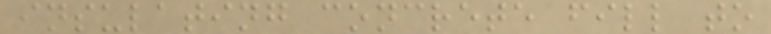insulating concrete fill to
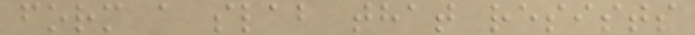form a slab that resists
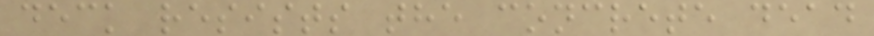deck resists the concrete dead
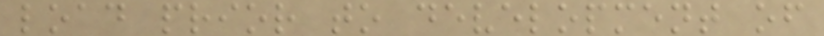load prior to development of
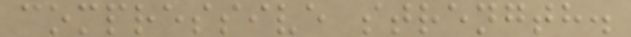compressive strength.
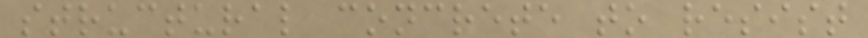structural concrete to resist
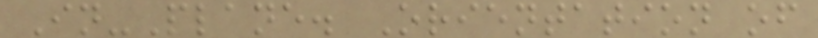In-Plane. Orientation of
